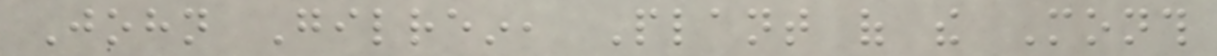John Gilrein, Plant of the Month
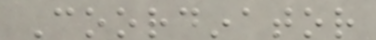Coordinator
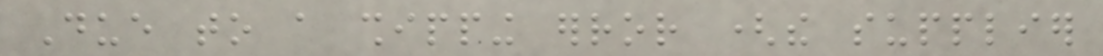Due to a shipping error (the supplier
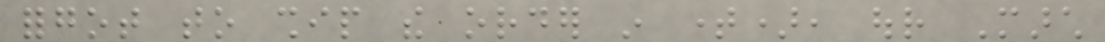forgot to ship the order in time), our March
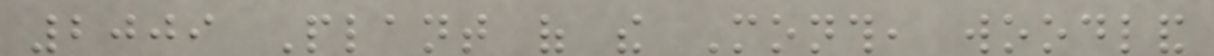2009 Plant of the Month, woodland
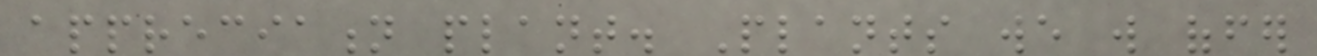appreciation plant. Plants we will offer
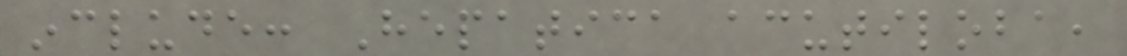include: Hepatica acutiloba,
